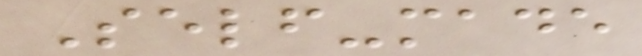Self-made
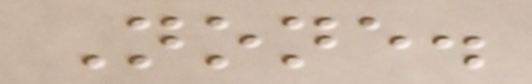None.
